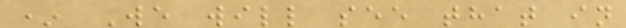* We will see that in
